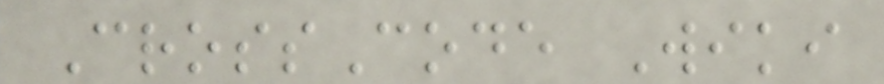CrossCode Wiki
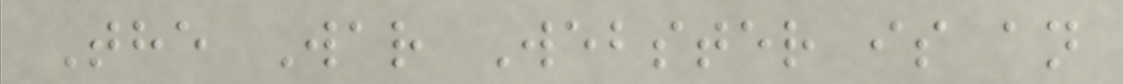The War Webster is an
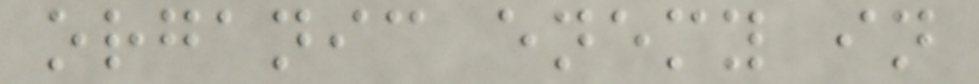organic enemy in
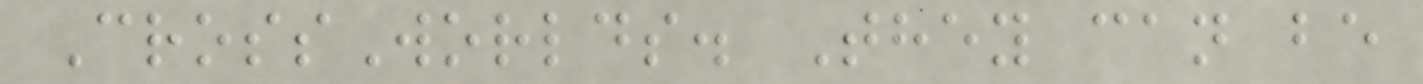CrossWorlds. They can be
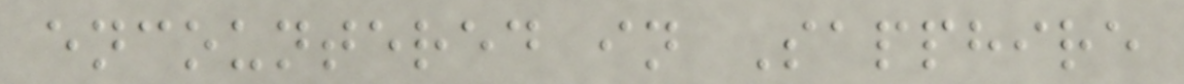encountered in Sapphire
